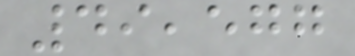49,577
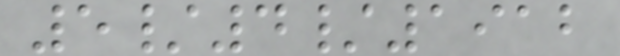5/4/1912
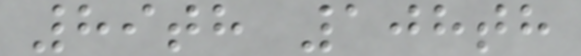89th 108th
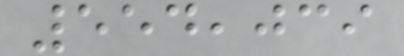554,039
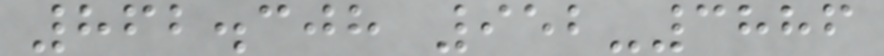862.308 952-3886
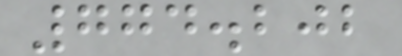774.202
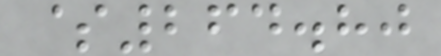$264.80
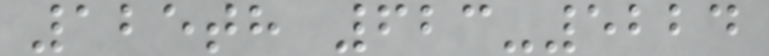125th 623-5224
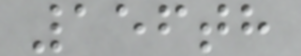156th
